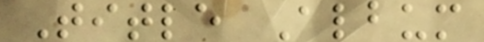Title Album
